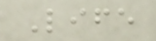Life
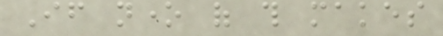If none of this makes
